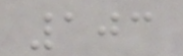103
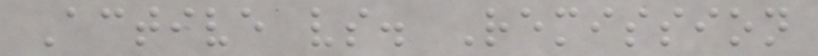Active vs. Remission
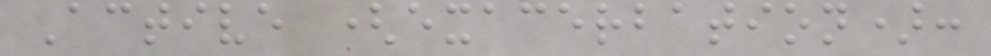Active (exacerbation):
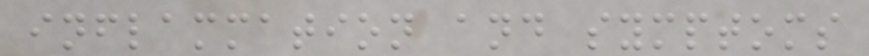inflammation and symptoms
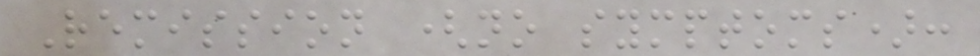Remission (no symptoms):
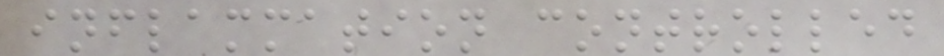inflammation controlled
